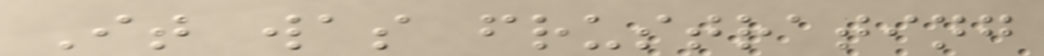It was frustrating
